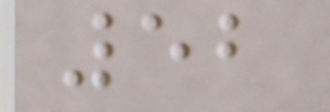52
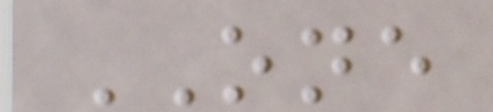ONE
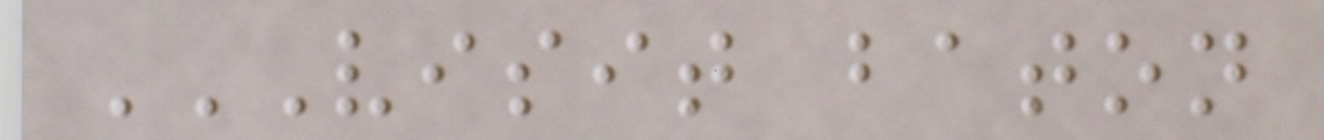VISIT BATON
